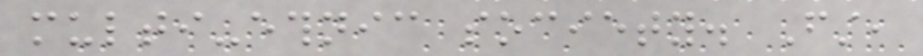multi-ethnic society. First,
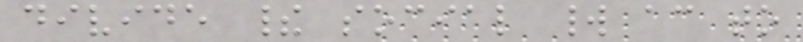divide their social world according to
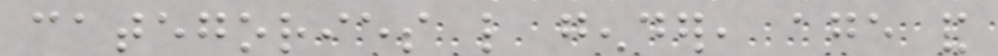categories like gender, age and
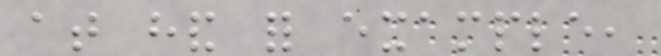at hand for example,
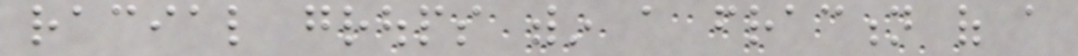racial groups within a fraction of a
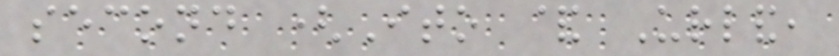second (Ito & Urland,
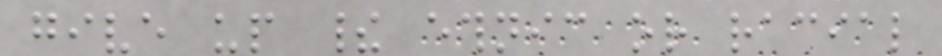give up their ethnic or racial
